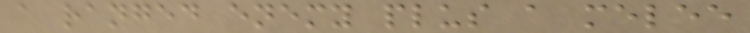a ranged enemy plus a melee
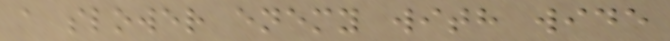a slower enemy with wide
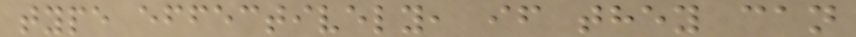type effectively, if they can
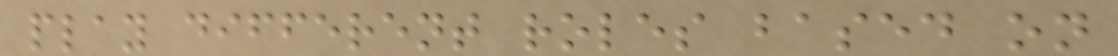play different roles based on
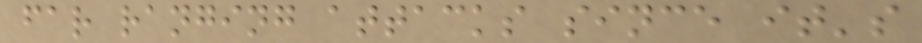far ranging attacks since it's
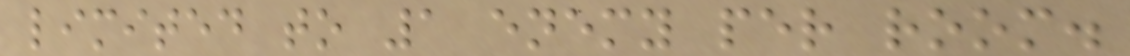limited to 1 enemy per room.
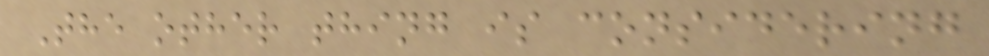The other thing is considering
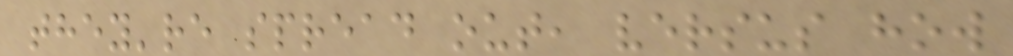they're spread out, versus how
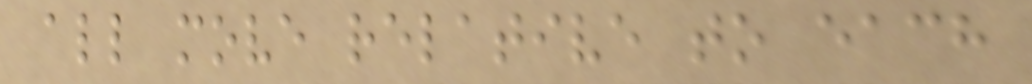all move relative to each
